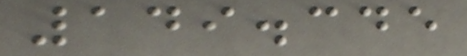149.345
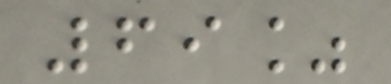69%
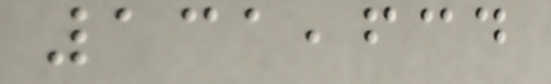131,634
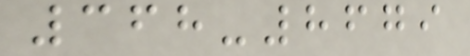368-8679
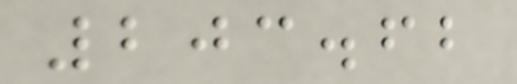203.62
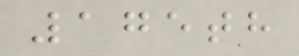175th
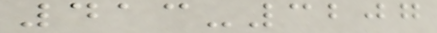413-3207
